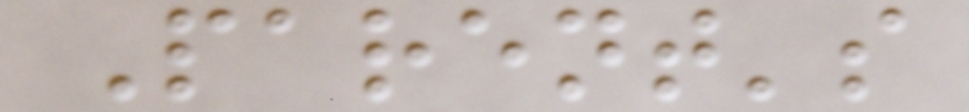Parent's
